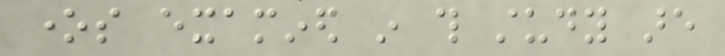ones examined in this study are
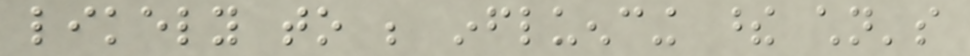likely to be influencing these children's
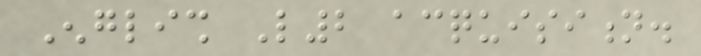English L2 acquisition.
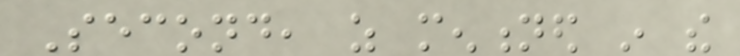Second, as mentioned in the
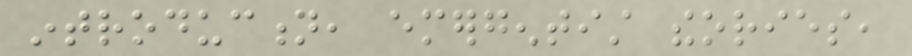introduction, emergentist theories,
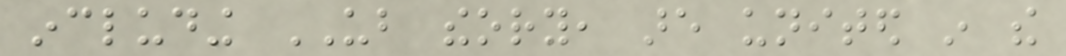including UB theory, are united in the
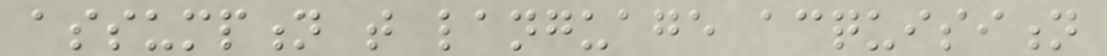assumption that language acquisition
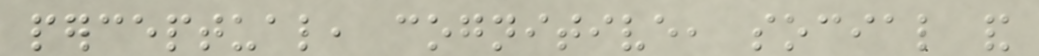perceptual, cognitive, social and
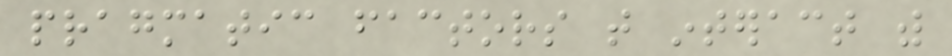pragmatic factors that interact with
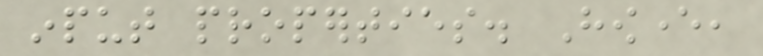input properties. However,
